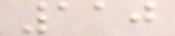110
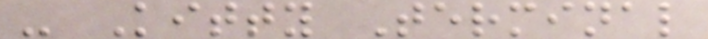- Kitty Terminal
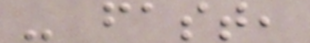- fast,
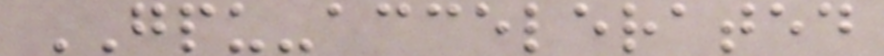GPU-accelerated
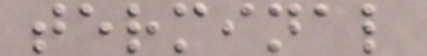terminal
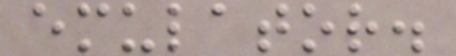emulator.
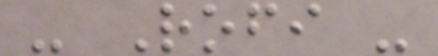- Rofi -
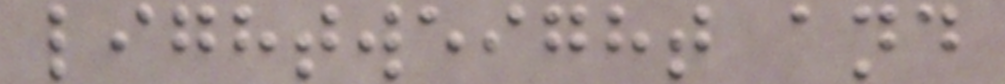lightweight and
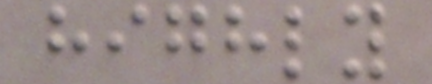highly
